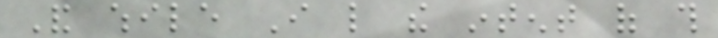And while I like the intent of this
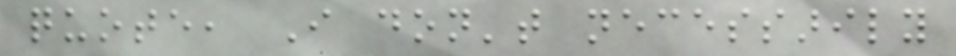quote, I don't necessarily
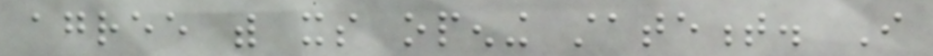agree with its opening statement. I
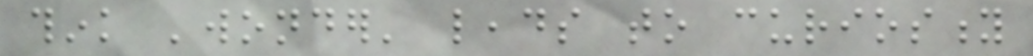think 'wonder' leads to curiosity
